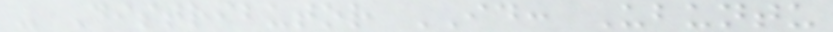- Distributor ID: Ubuntu
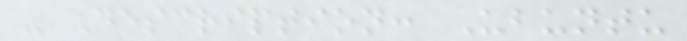- Description: Ubuntu
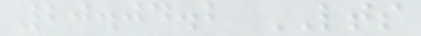20.04.2 LTS
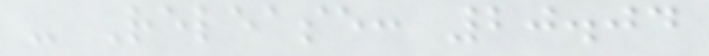- Release: 20.04
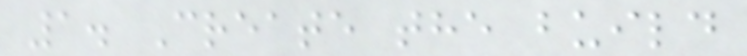1. Create the build
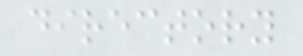directory
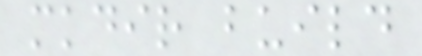mkdir build
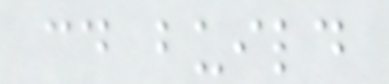cd build
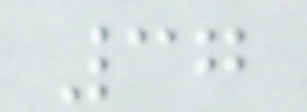37
